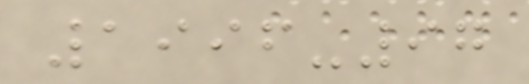1996-97
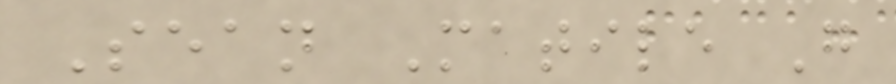Sean Matile G
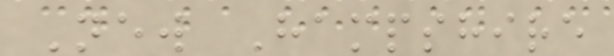New Hampshire
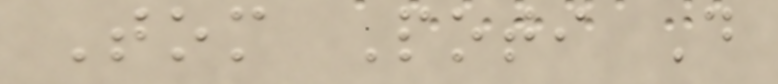Tom Poti D
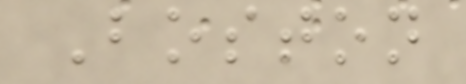Boston
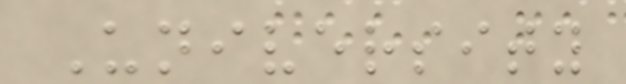University
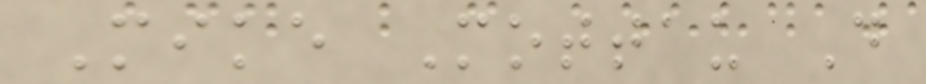Mike Mottau D
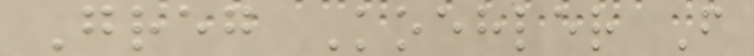Greg Koehler F
